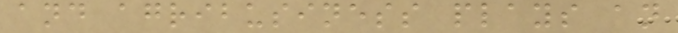and agribusiness plays an
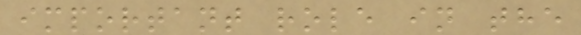important role in the
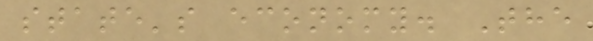state's economy. The
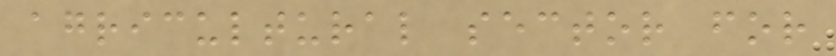agricultural sector for
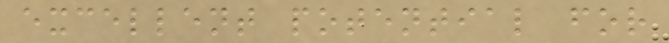excellent potential for
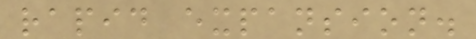rapid expansion.
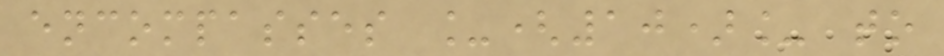encompasses _(10)_ to
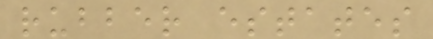rubber estates
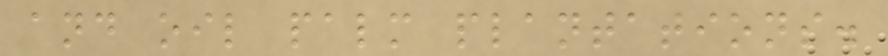and oil palm plantations.
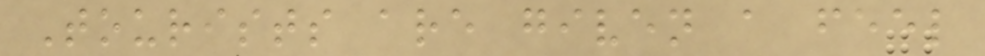Tourists are given a feel
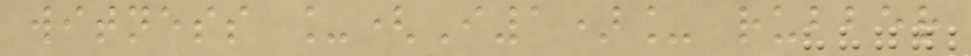witness _(I1)_ rubber
